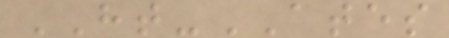HT-ATES
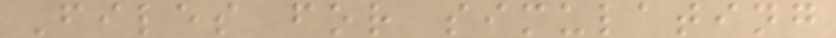Files for simulating
